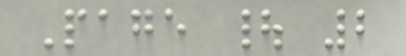Page | 2
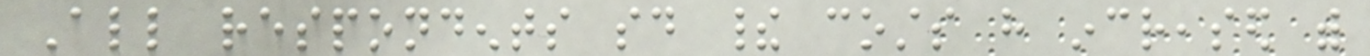All respondents said their costs have increased with
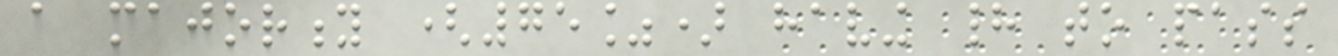a majority (75%) having had to pass
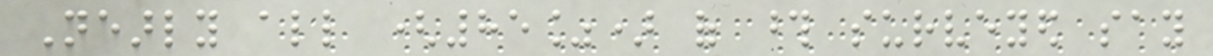Nearly all (85%) of those surveyed say
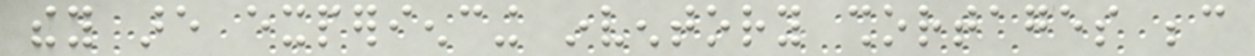they are experiencing inventory shortages because
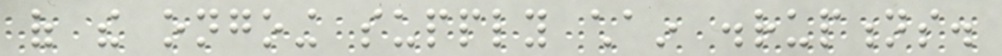of the ongoing supply chain disruptions.
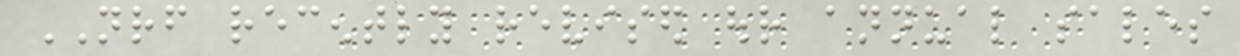NRF recently revised our annual sales
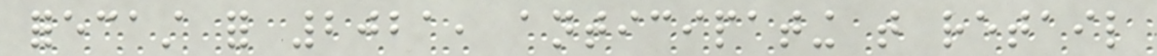forecast for 2021, anticipating that retail
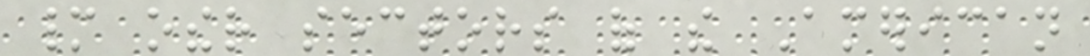many other sectors of the American
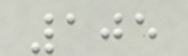105
